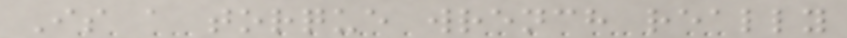Is a torque wrench really
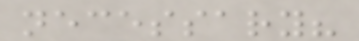necessary?
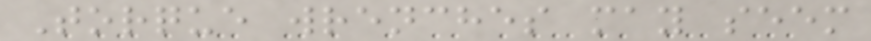Torque wrenches may seem
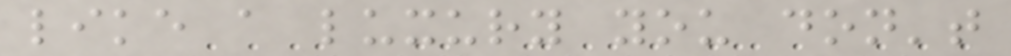like a luxury you don't
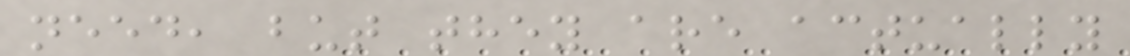need, but they are actually
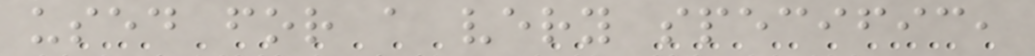used for a very specific,
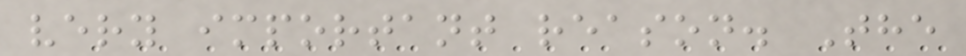very important reason. The
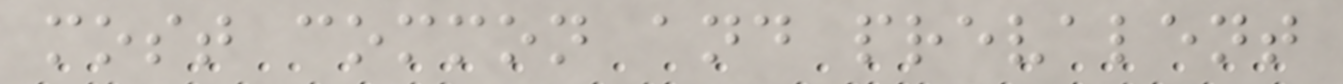most common and prevalent
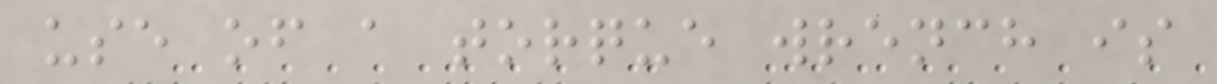use of a torque wrench is
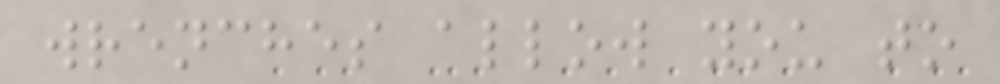wrenches allow you to
